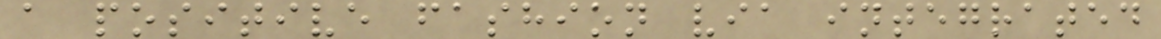a positive fashion via integrated
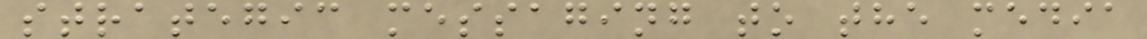strategic messaging to the media
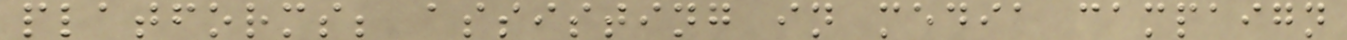platforms; assisting in media campaign
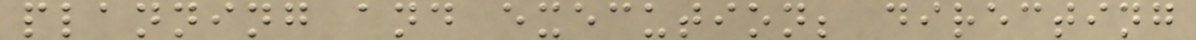planning and execution; directing
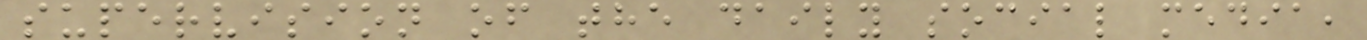supervision of the daily social media,
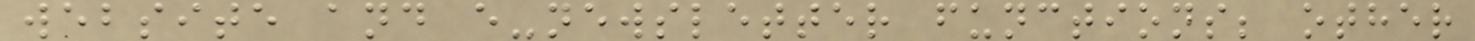website and e-newsletter functions; other
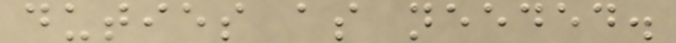duties as needed.
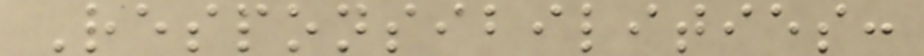Responsibilities:
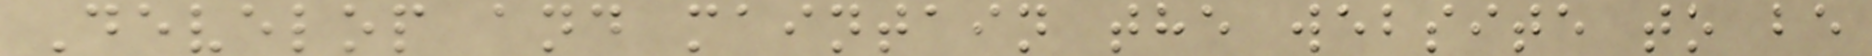Develop and maintain the website to be
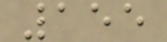155
